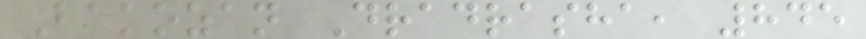Bakozan Dradrasha, 845
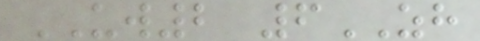UW2 6ZH
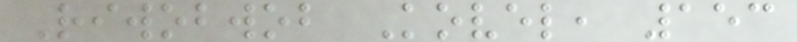Riwobwob Kovel, 153
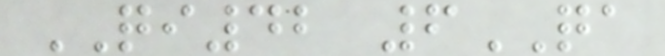QI42 6QA
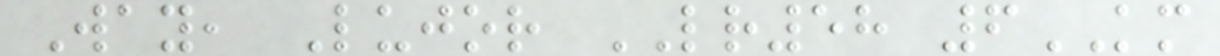Way, Lujor LR58 6KM
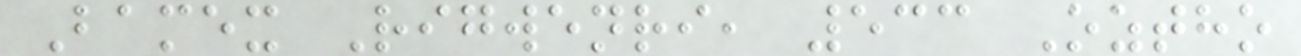Bamex Rigwenri, 533 Oztho
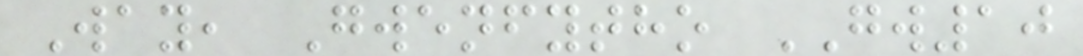Way, Gwenfytho GW10
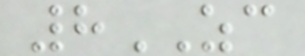8ZC
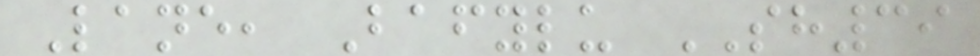Lane, Bafylu SH39
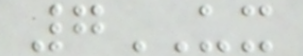7UX
